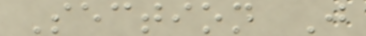Section J
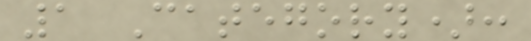1 Category):
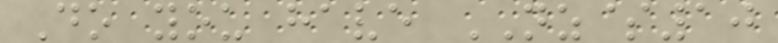Do you have NZ$10
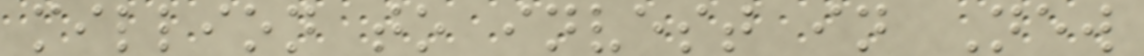million to invest in New
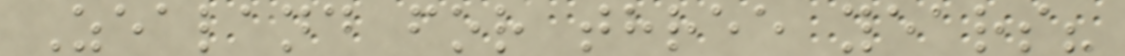Zealand for three years?
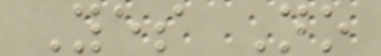Yes No
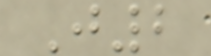J2
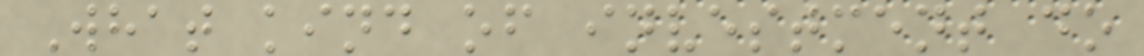What kind of investment do
